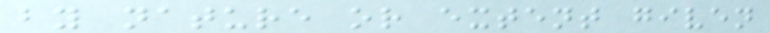by nature or extent given
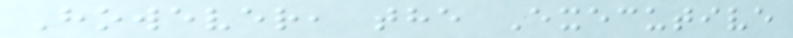However, the Executive
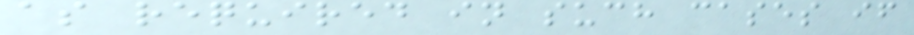as required in such cases if
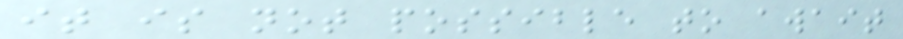it is not possible to await
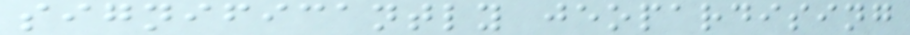significantly jeopardising
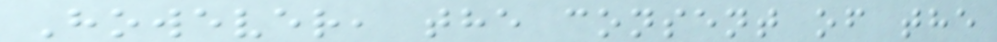However, the consent of the
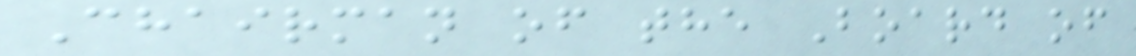Chairman of the Board of
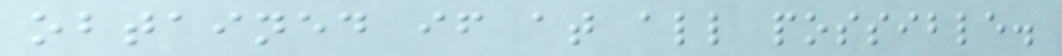obtained if at all possible.
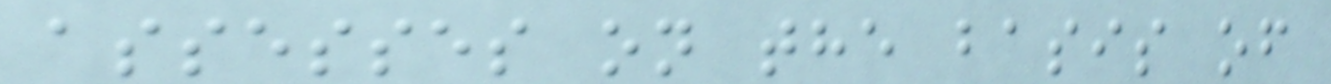assesses on the basis of
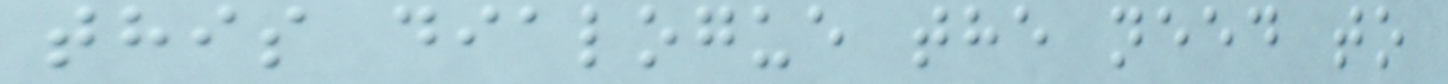this dialogue the need to
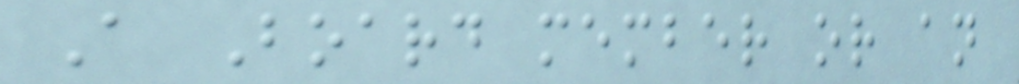A Board member or an
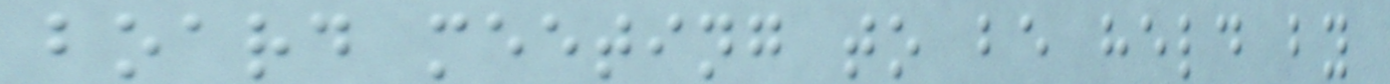board meeting to be held by
